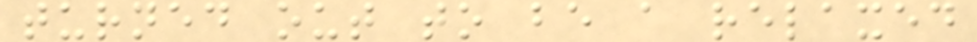turned out to be a relaxed
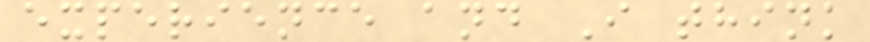experience and I think
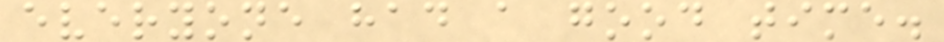everyone had a good time.
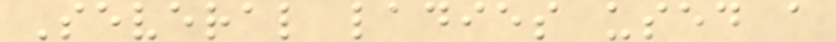Several ladies used a
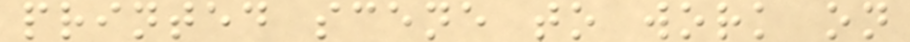printed scene to work on
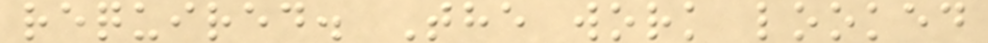required. The work looked
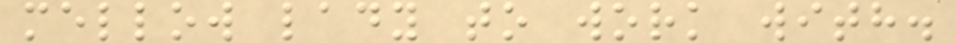mellow lady to work with.
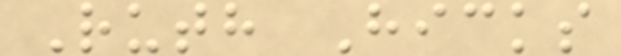Ruth Hicks
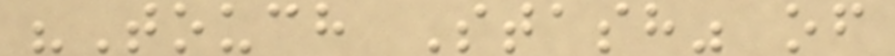"Touch Stash" of
